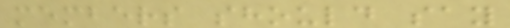members should say
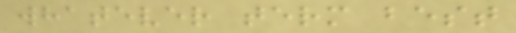whatever term best
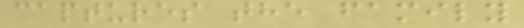captures the family
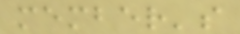member's
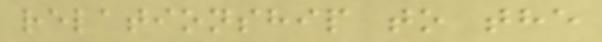relationship to the
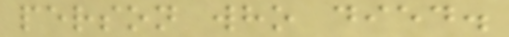person who died.
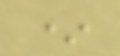*
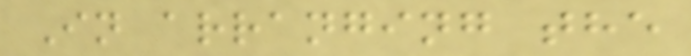In arranging the
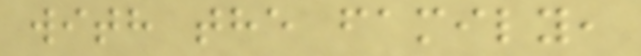with the family,
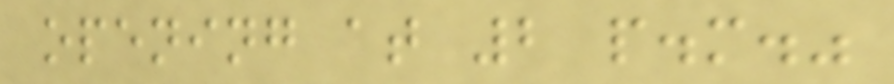opening at 2 p.m."
